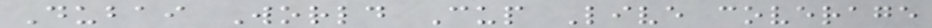Dubai World Cup Live coverage
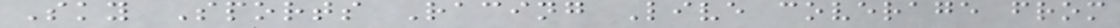Sky Sports Racing Live coverage from
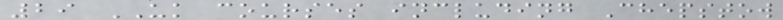29 UK courses including Chepstow
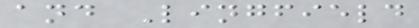and Lingfield
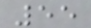55
